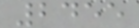2455
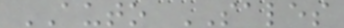AUTO SALES
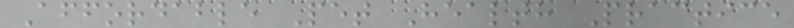Affordable Pet Health Practice
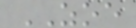ZOE
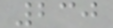230
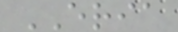ERIA
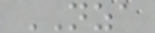NZA
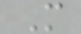M
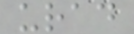urad
